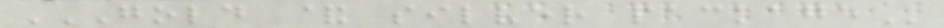GOLD & SILVER PACKAGE
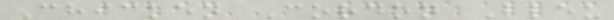Chicken Cordon Bleu
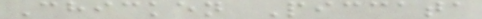Chicken Piccata
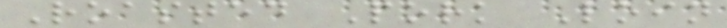Roasted Pork Loin
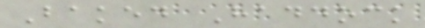Baked Haddock
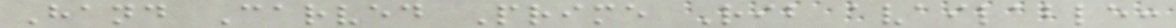Hand Carved Prime Rib available:
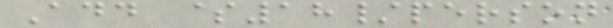Add $18/person
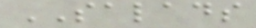SALADS
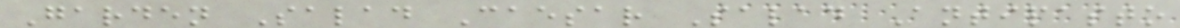Garden Salad Caesar Salad Antipasto
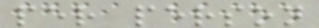per person
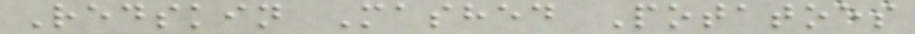Redskin Mashed Potatoes
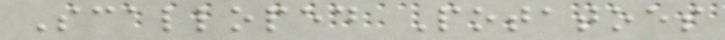Scalloped Potatoes
